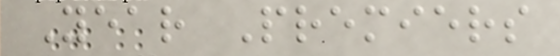Year Premiers
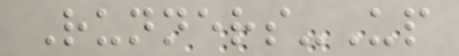Runners-Up
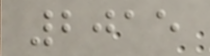2015
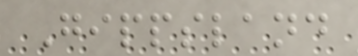Gippsland
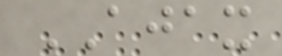AJAX
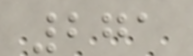271
